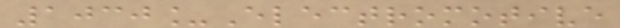1030_Electromotive
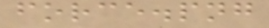force.png
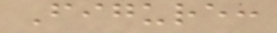Figure:
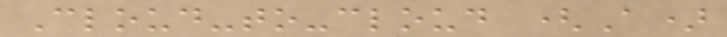Cloud-to-cloud (A)
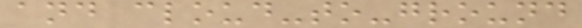and cloud-to-ground
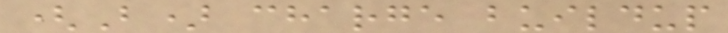(B) charge buildup
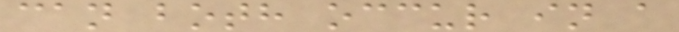can both occur in a
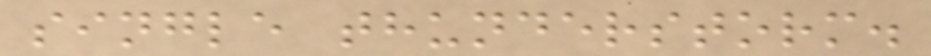single thunderstorm.
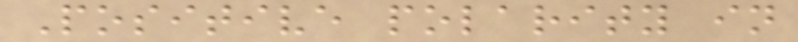Positive polarity in
